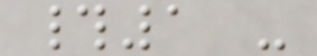#1 -
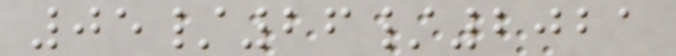05/26/2021
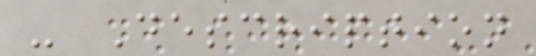- Description
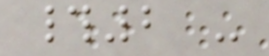#2 -
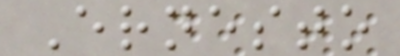Ernesto
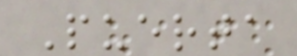Puerta
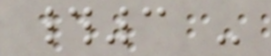#3 -
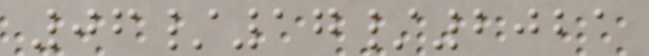06/17/2021
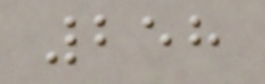258
